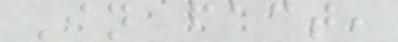In fact,
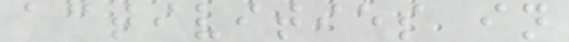activities in
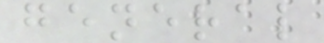general
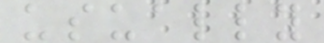usually
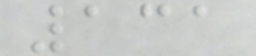131
